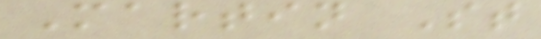Martin St
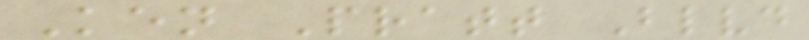Ken Pratt Blvd
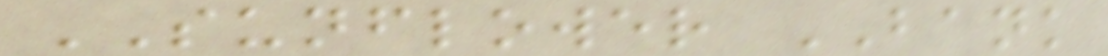SUNFLOWER BANK
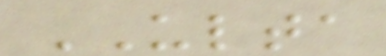ULTA
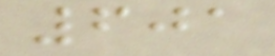601
